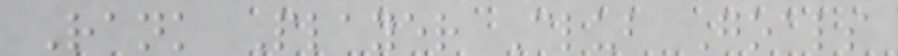Rank Player Club Goals
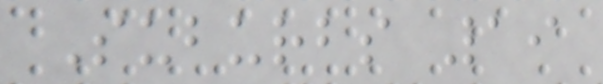Suburbs 19
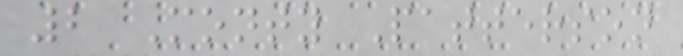2 Monty Patterson
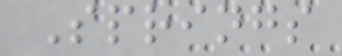Springs
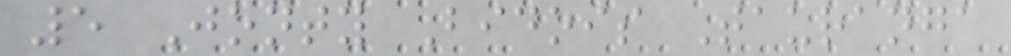5 Jonty Bidois Tauranga
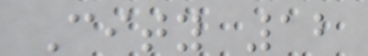City 12
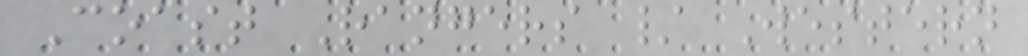Coast Rangers / Western
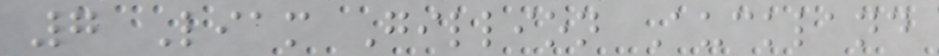7 Liam Gillion Auckland
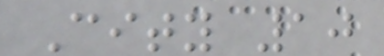City 10
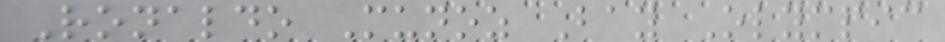Ronaldo Munoz Bay Olympic
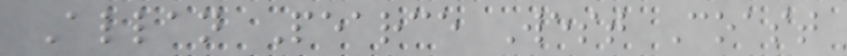Allan Pearce West Coast
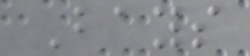Bays
